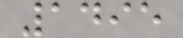1495
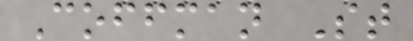Coffman St
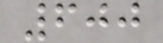600
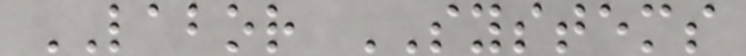LABOR SYSTEMS
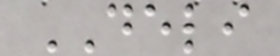DELI
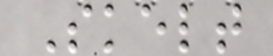Skelt
